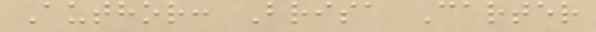Author: Brisa Carter
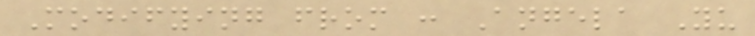Modifying from : Angela Yu
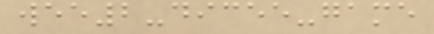wee2-dicee-game
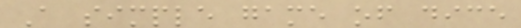A simple game of dice
